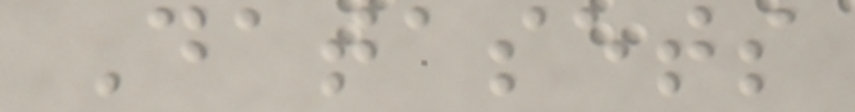Datasets
